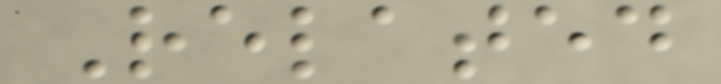Related
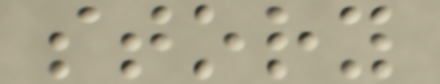story
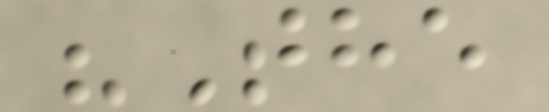"The
